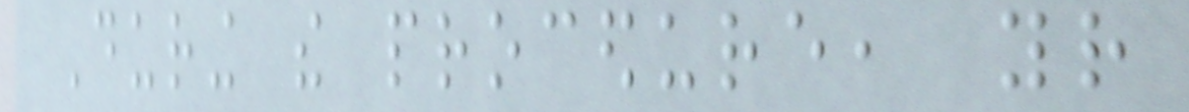During the procedure, your
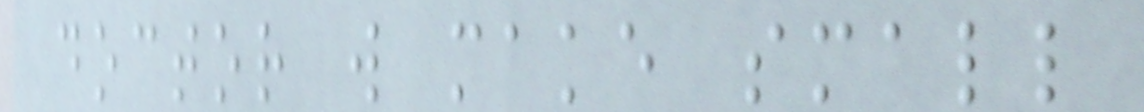doctor will make small
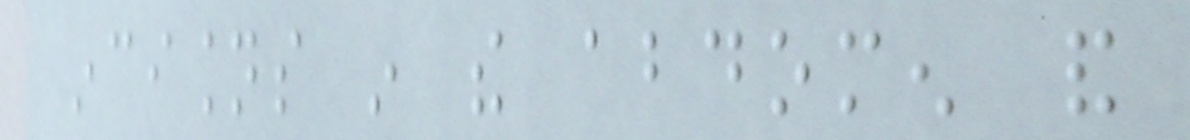incisions in the abdomen and
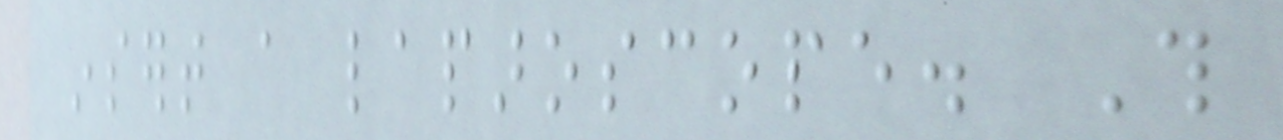insert a laparoscope. This
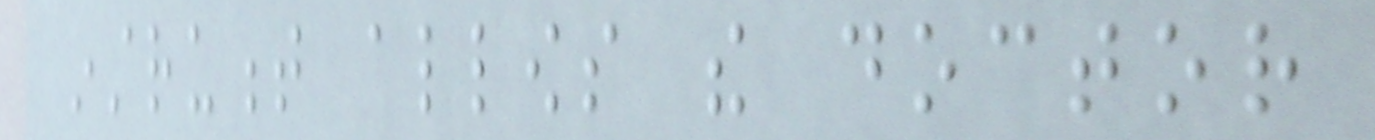instrument allows the doctor
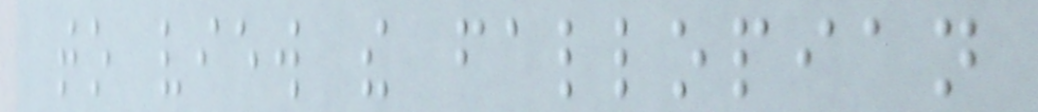to view the fallopian
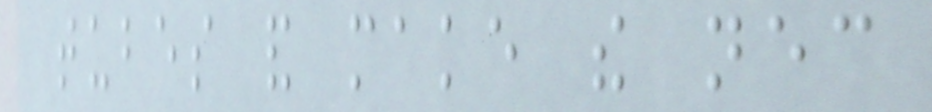tubes and make the necessary
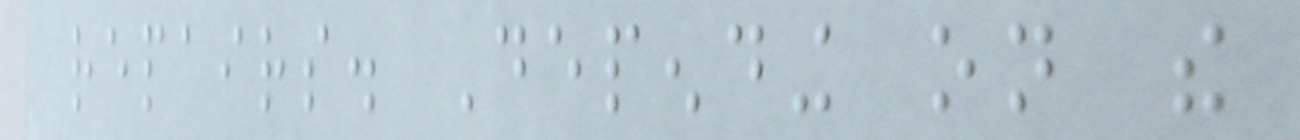repairs. Depending on the
